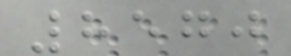8570
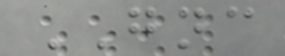GNC
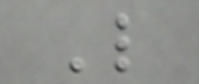L
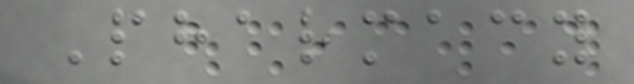Pharmacy
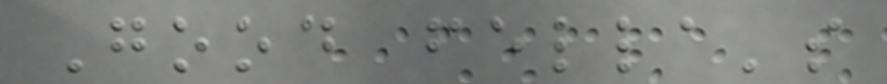Good fella's
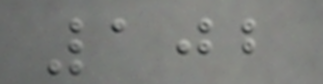102
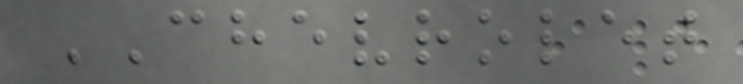CHEVROLET
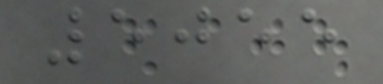5055
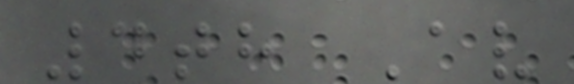4th Av
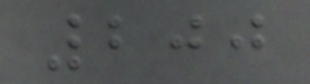200
